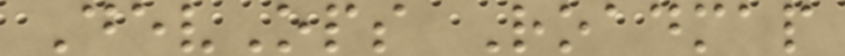DevOps Roadmap
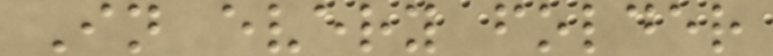In every folder
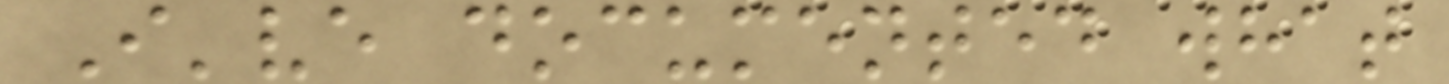I've documented what
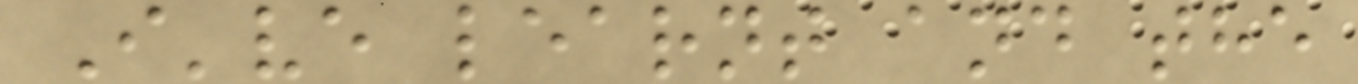I've learnt and the
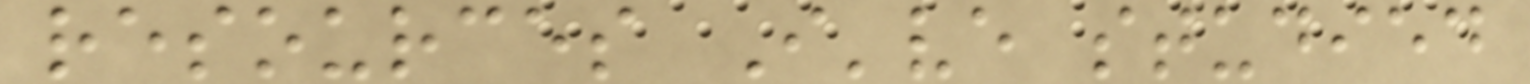resources I've studied
